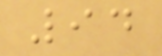94
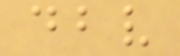dbv
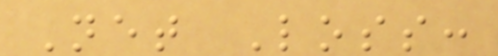Net Loss:
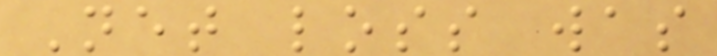Net loss was
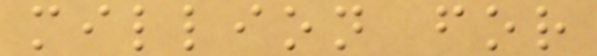million for
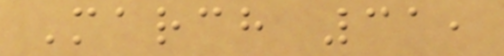March 31,
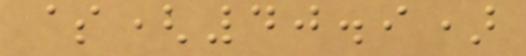$(40.9)
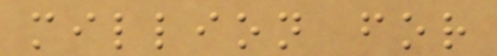million for
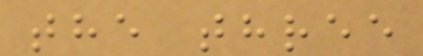the three
